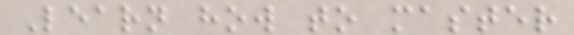Learn how to master
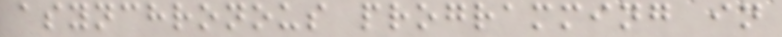asynchronous programming in
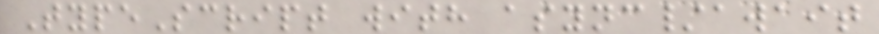TypeScript with async/await
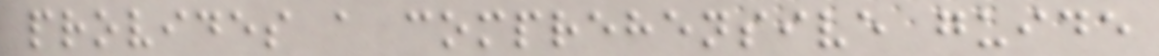provides a comprehensive guide
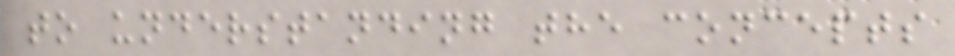to understanding the concepts
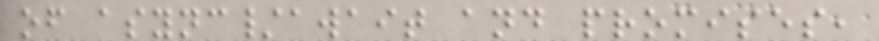of async/await and promises,
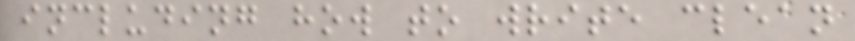including how to write clean
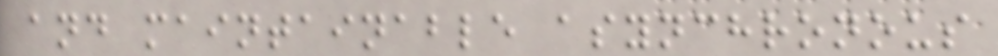and maintainable asynchronous
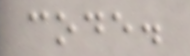code.
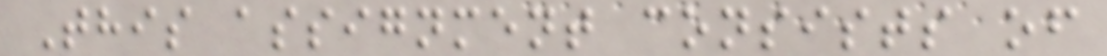This assignment consists of
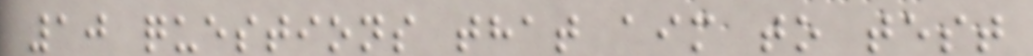10 questions that aim to test
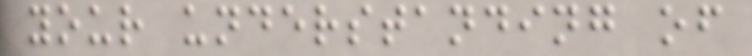your understanding of
